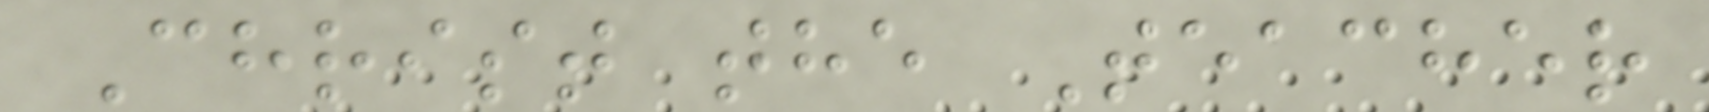Christ the Teacher
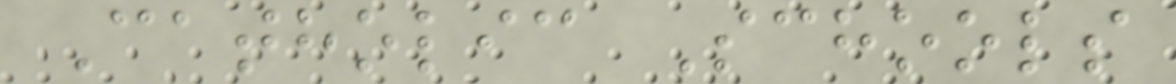Catholic Schools
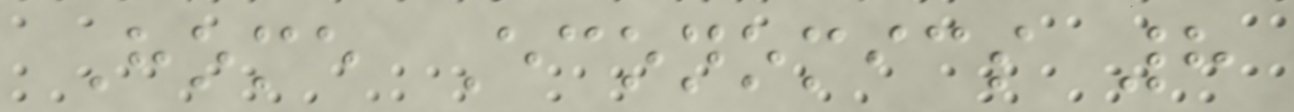Home Economics 8
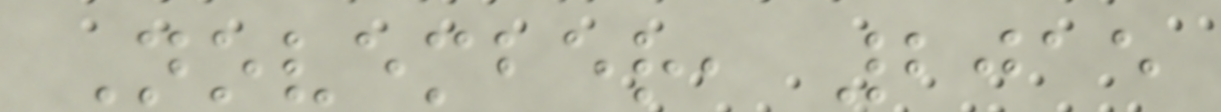November, 2015
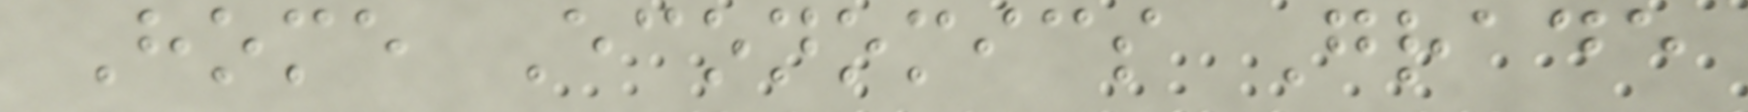Home Economics Grade
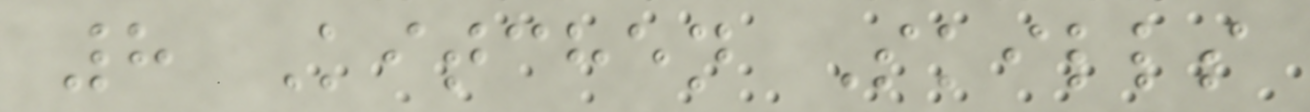8 Kitchen Skills
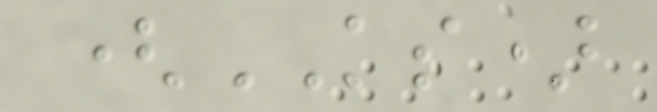(KS)
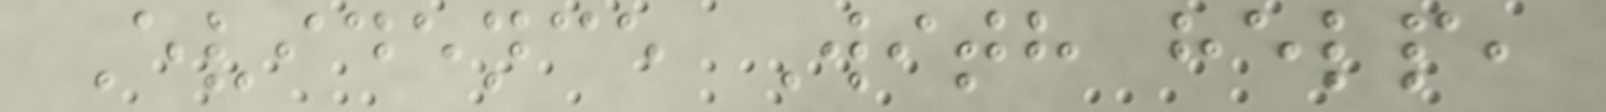Evidence With help,
